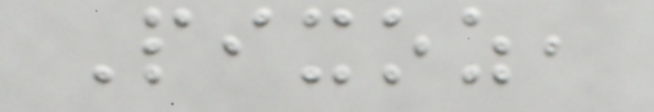Pixoz,
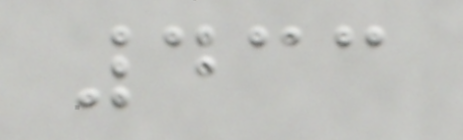433
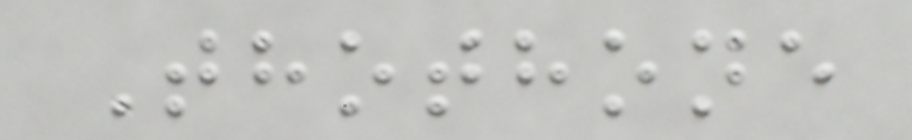Thothone
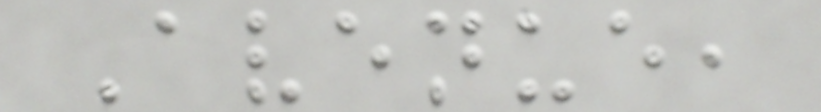Avenue,
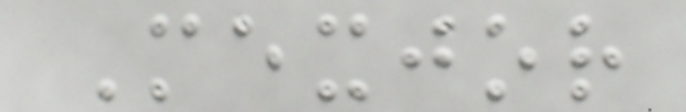Mexjor
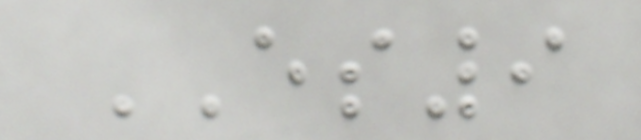ES9
